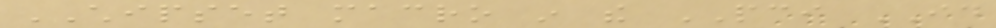CHIPSET macro in the PCI ID
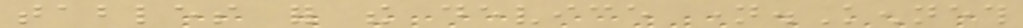tables for the device name.Kenneth
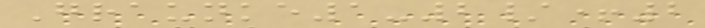Graunke1-2/+2
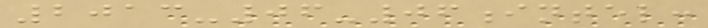2013-06-06intel:
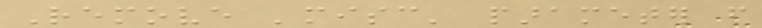Remove 'misc' parameter from
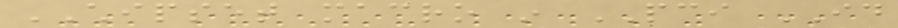CHIPSET macro in PCI ID
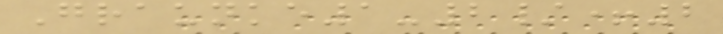Graunke1-2/+2
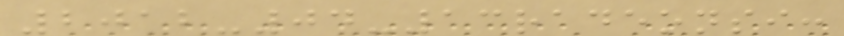2012-04-13radeonsi:
